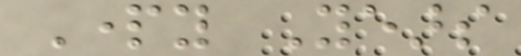Party Years
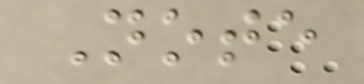Note
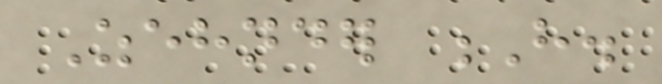Zehnder H.
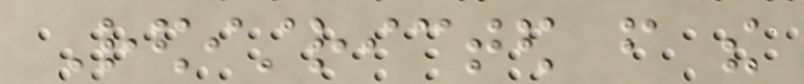Redistricted from the
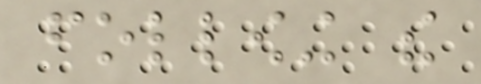following the
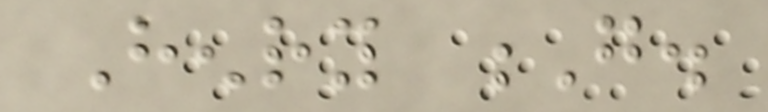Henry G.
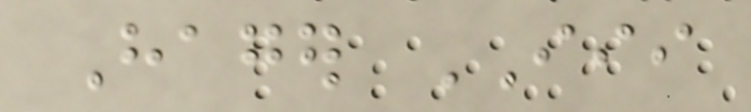Hager III
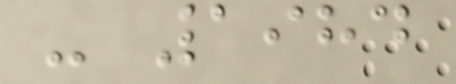- 1984
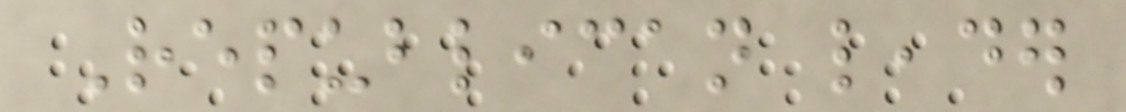Republican leader
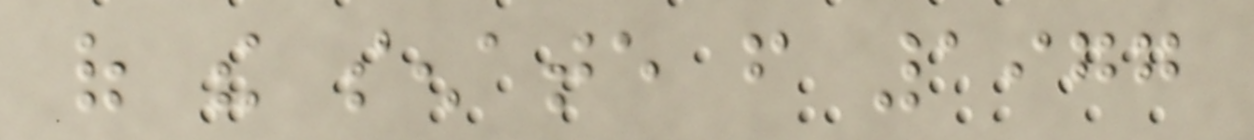of the senate from 1977
